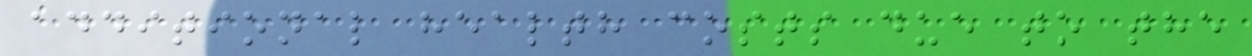additional health costs due to the
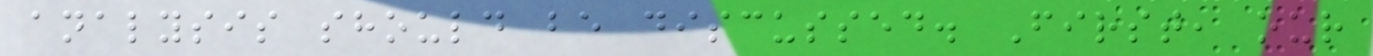analysis should be discussed. First, our
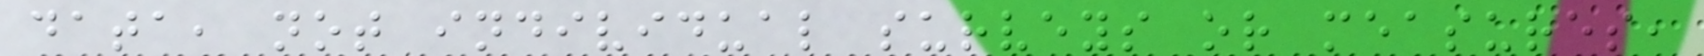data, not individual surveys or measures,
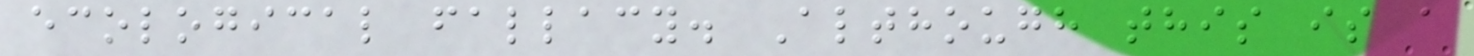ecological fallacy. Although this is a
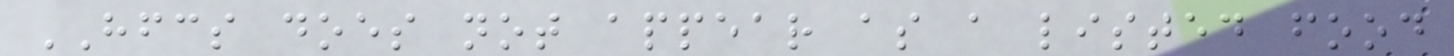HFCS does not appear as a listed food
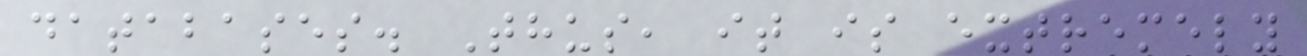databases. Thus, it is extremely
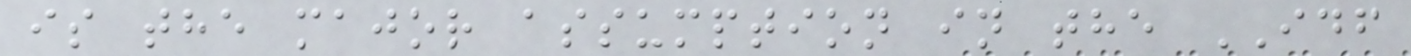is the major assumption in the IDF
